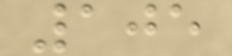105
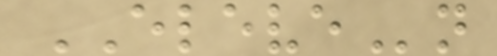ELEVEn
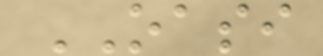OASI
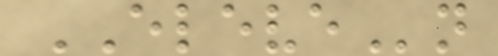ELEVEn
